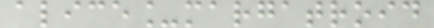alice_margatroid
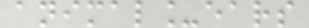animal_ears
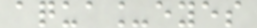aqua_eyes
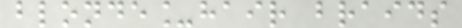blonde_hair braids
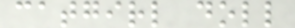catgirl doll
